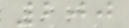200
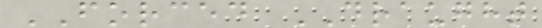FORCED DRAUGHT
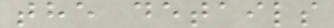the details
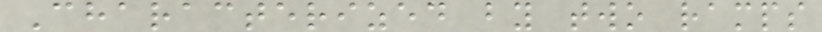Characterized by two ramps
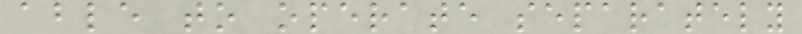able to operate separately
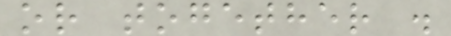or together .
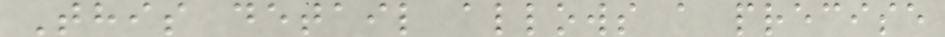This detail allows a precise
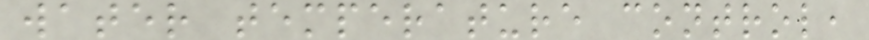water temperature control,
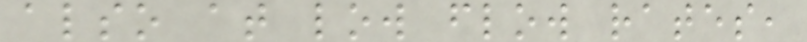also at low flow rates,
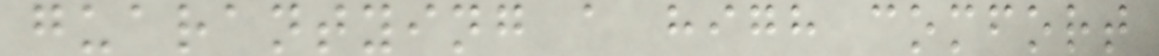guarantying a high comfort
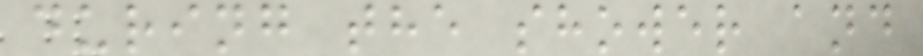during the shower and
